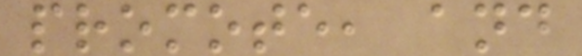promote, and
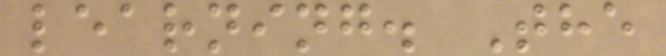learning. The
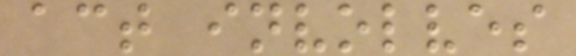act involves
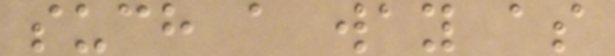such a way as
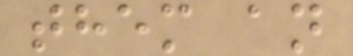them an
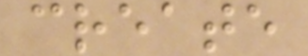create
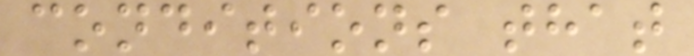conditions that
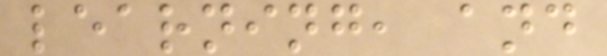learning, and
